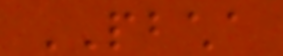PBCHA
